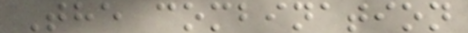The combination
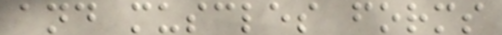and muscles forms
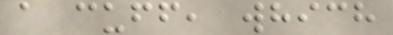a cuff, which
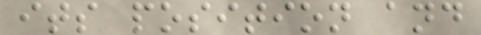its position and
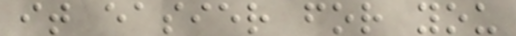it easier for you
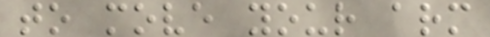to move your arm
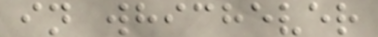in whichever
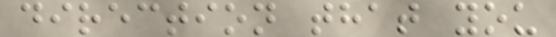direction that you
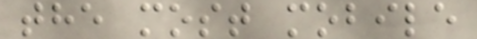the most mobile
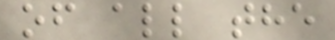of all the
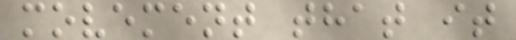movement that it
